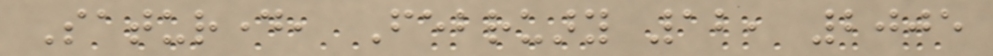Saturday, February 12, 2005
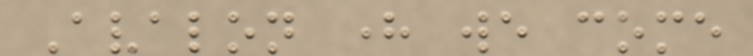Avalon here we come
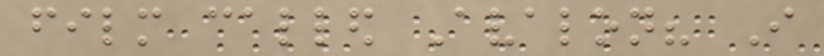film called Avalon? I
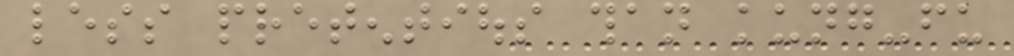less pretentious than kung-fu
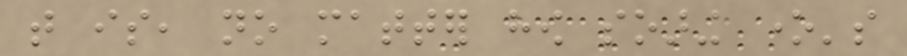that is, no matter how soaring one's
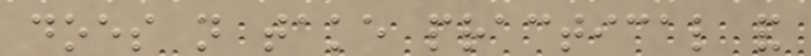does not take practical and
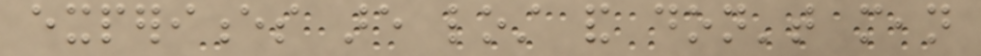experiences are lost and don't mean
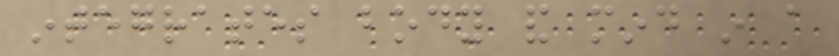integrates body and mind in a
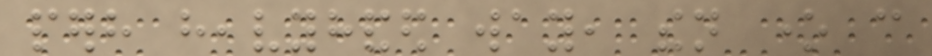perhaps heavyhanded way, then one can
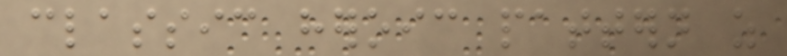classic heroic pattern as
